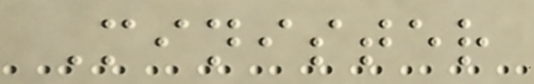Minister
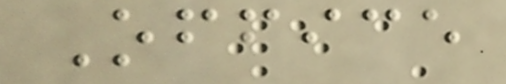Office
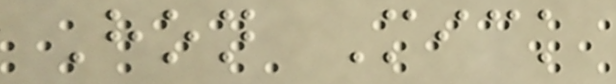Hon Mick
